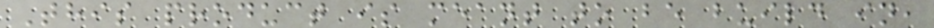This product is meant to be build in,
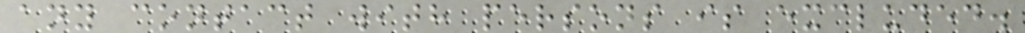any contact with persons is excluded.
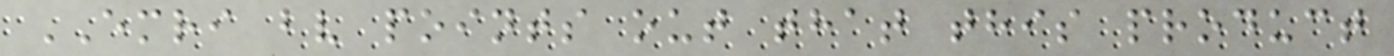EMRI bv points out that this product
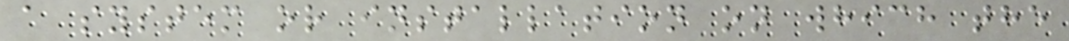a system or installation on which the
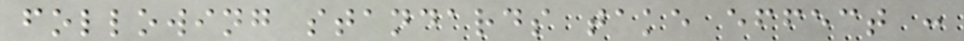following standards take effect :
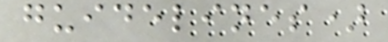guidelines)
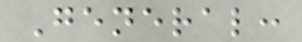General:
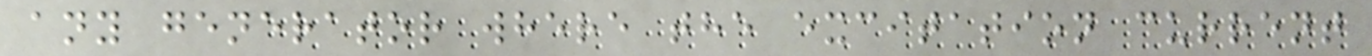any generator where the excitation current
